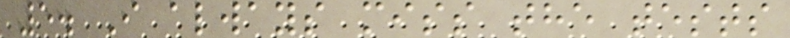5. I always miss the tests
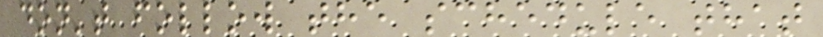don't follow the schedule that
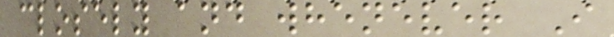closely and whenever I
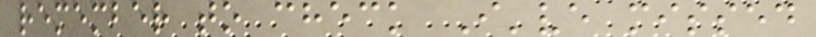remember to check I've missed
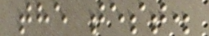the test.
